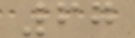67
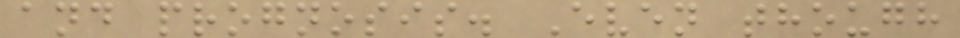and prognosis. Even though
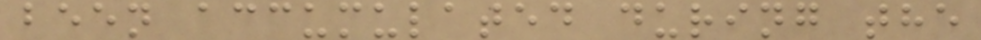been accumulated during the
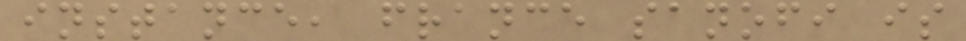instance, france sanofi is
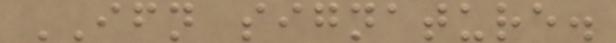IFN signature.
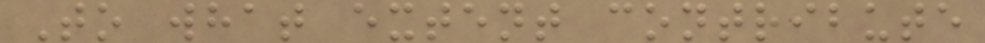To what extent contribute
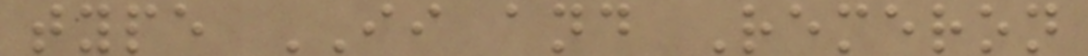type II and Remeron
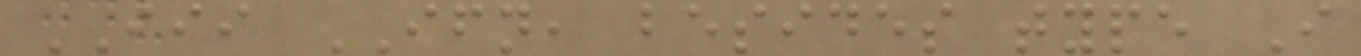III IFN, besides type I
